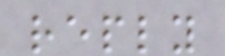reply
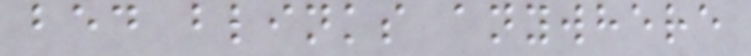bed blinks anywhere
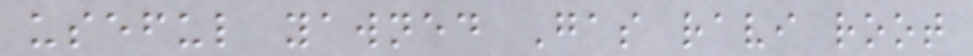useful yawned Gas ravi root
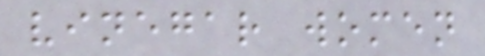vinegar women
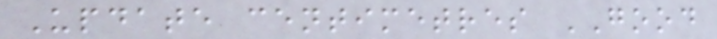Update centimetres GOOD
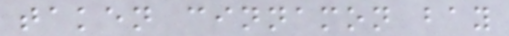taken cinnamon bay
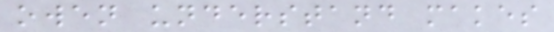owen understand makes
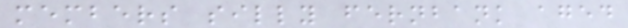members silly fernbank aged
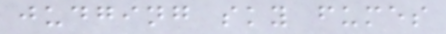judging sky fumes
